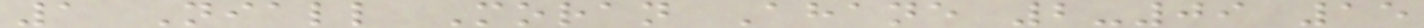1 Niall Moran Ahane 2-09 15
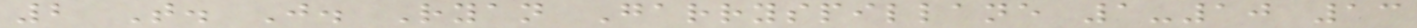2 T. J. Ryan Garryspillane 1-10 13
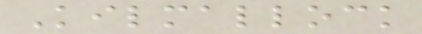Kilmallock
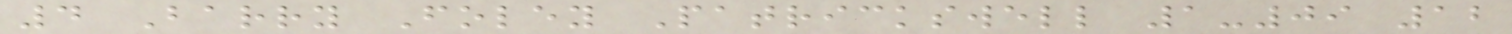4 Barry Foley Patrickswell 1-09 12
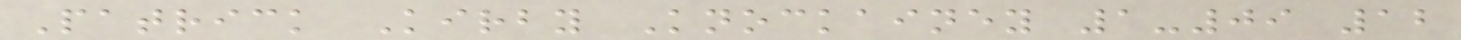Patrick Kirby Knockainey 1-09 12
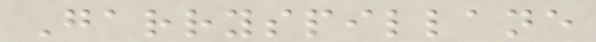Garryspillane
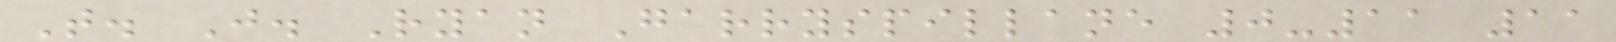T. J. Ryan Garryspillane 0-11 11
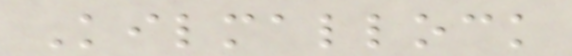Kilmallock
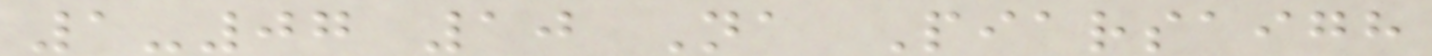1-07 10 Na Piarsaigh
